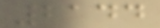2144
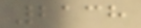2138
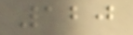120
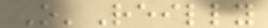O'Reilly
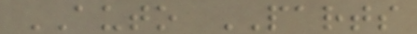AUTO PARTS
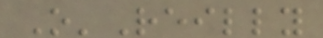O'Reilly
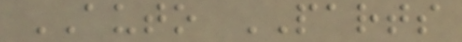AUTO PARTS
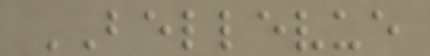BELLEVUE
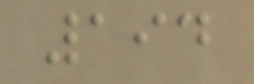194
